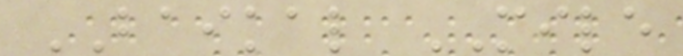BAIKAL MILE
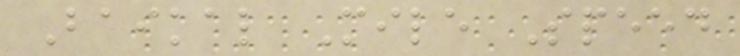Baikal Mile Speed
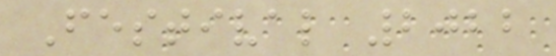Festival 2022
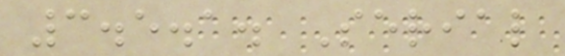3.5.1. Serial
